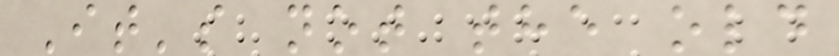It's not the old
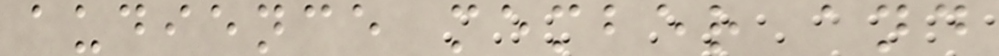audience member and
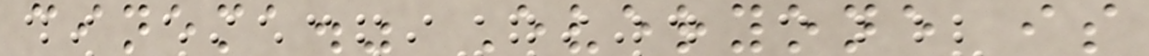cinema." Everyone is
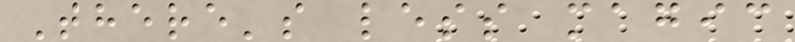There's less magic
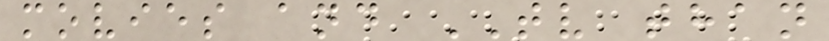movies and TV than
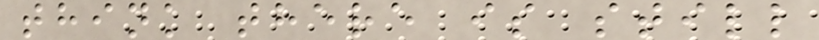think there is still
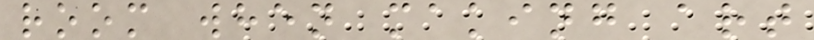room when making art
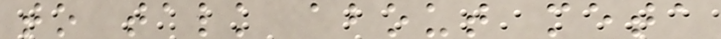to talk about meta
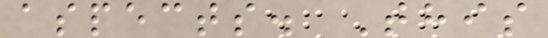aspects. This
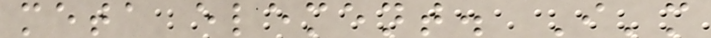meta element. I'm
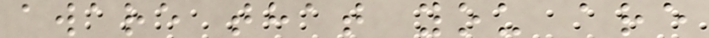aware that you are
